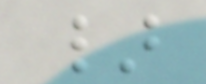}
